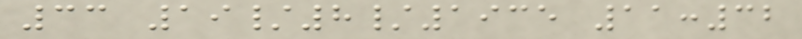33 19/8/1935 11:32
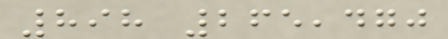898 265,470
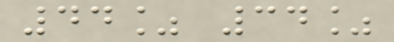44% 34%
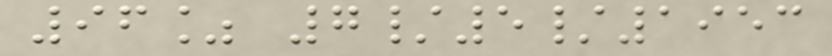96% 7/5/1953
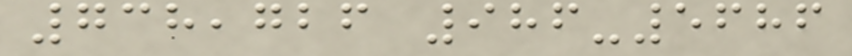738,726 986-5686
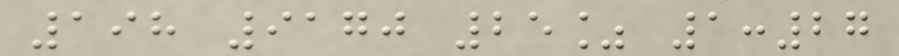198 9170 25% 1:27
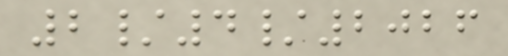2/4/2026
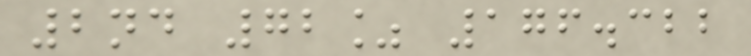2nd 72% 176.322
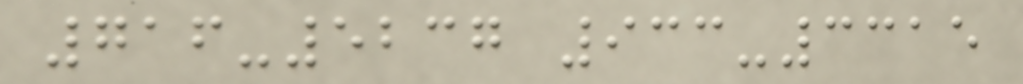716-5237 933-3315
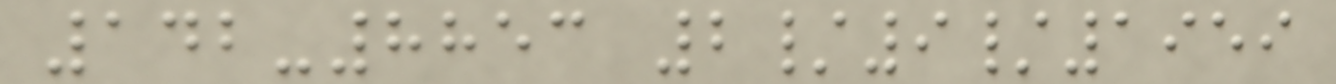142-8853 2/9/1959
